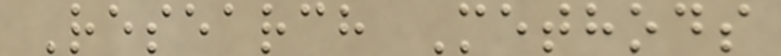Research Methods
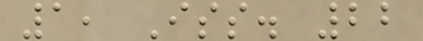1, Iss. 22
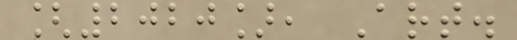[2020], Art.
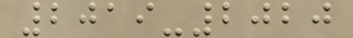2019-2020
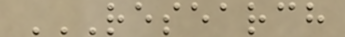RESEARCH
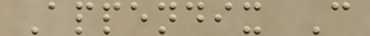Appendix C
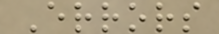Errors
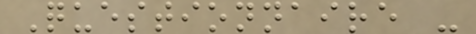Questionnaire -
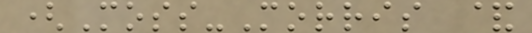(Moss-Morris &
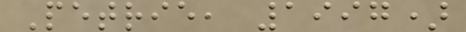Petrie, 1997)
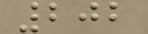202
